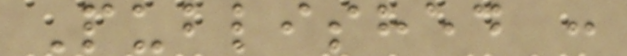Published :
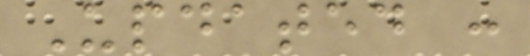Updated :
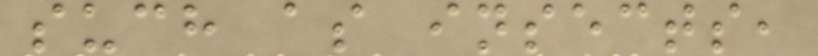such as insects,
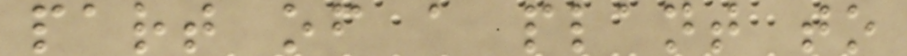part of a plant to
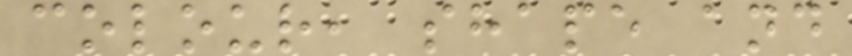colour, shape and
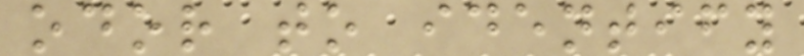odor to identify
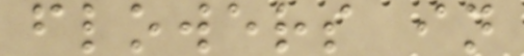flowers in
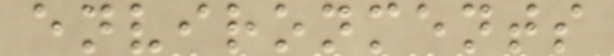environments
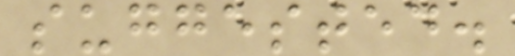suggested.
